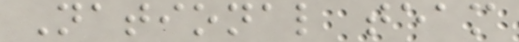National team
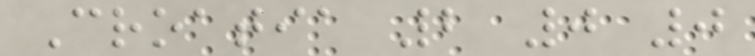Croatia 2 0 0
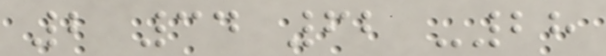2 34 62 -28
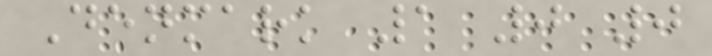Denmark 1 0 0
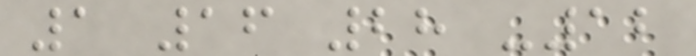1 16 28 -12
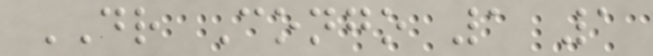DR Congo 1 1
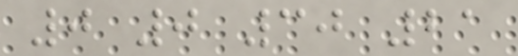0 0 30 21
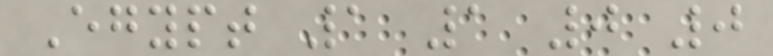Egypt 1 1 0 0
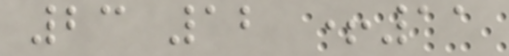23 12 +11
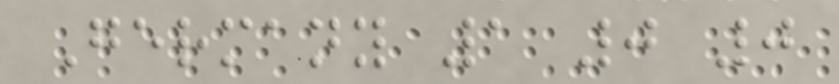Germany 1 0 0
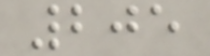205
